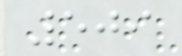509
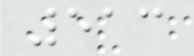513
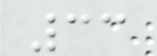33
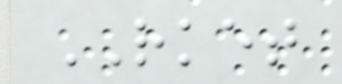RKET
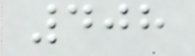408
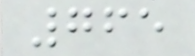765
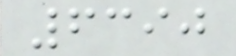6390
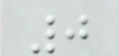0
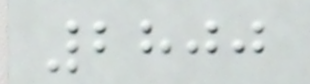2800
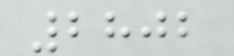2802
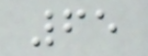65
